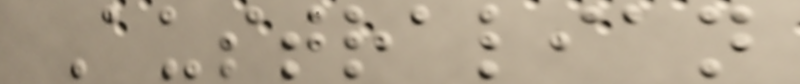Australian
